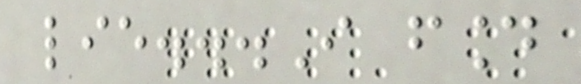lie...I found
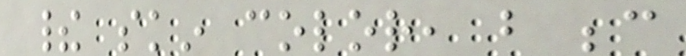their skin color, but because
